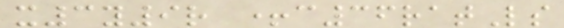x3y9r +c36ratLs
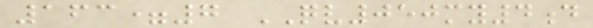163=7 QV050my4d
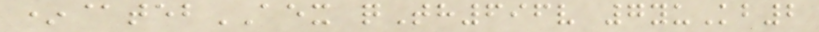*@tebAEX qTh696v 7yuKb2
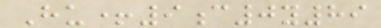Hu+9c0y89
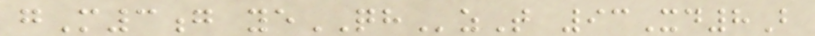gM3g yeQHzT 93Xd8B
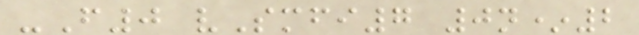-F0 vSmfi7 0n*2
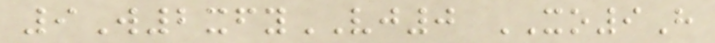9W2xfyVJ0 XO9H
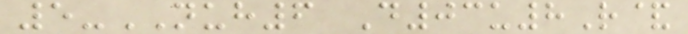5-NUH6 D03u8R&
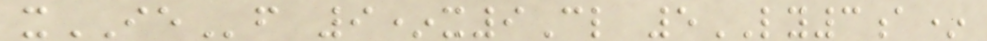xIEf 9*x9Cl 5LY3a*
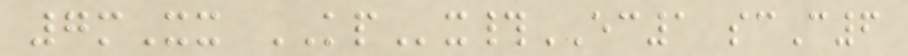7mXx KPx#EC1 scC6
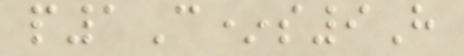p1C*s9H
